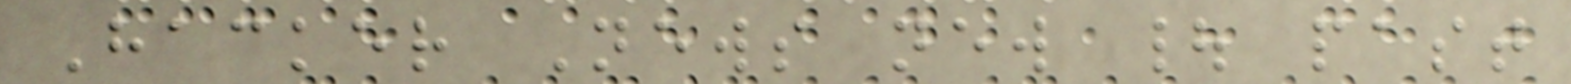Hacker News new | past
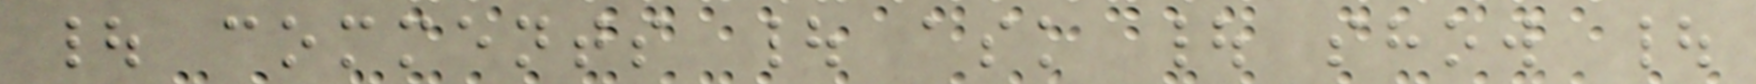| comments | ask | show |
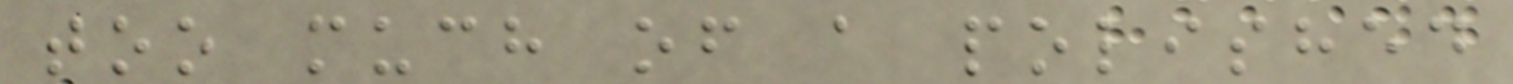too much of a polished
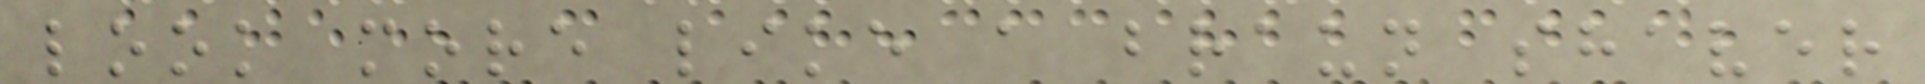look more like a braun shaver
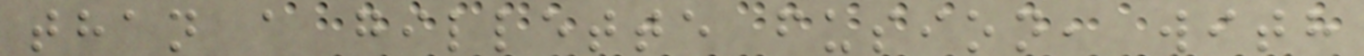than a gillette fusion, with
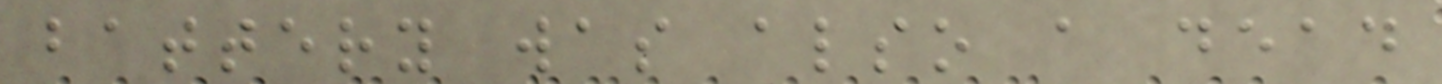battery was also a dead
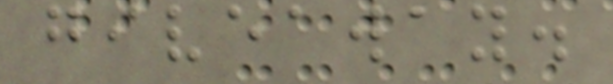giveaway.
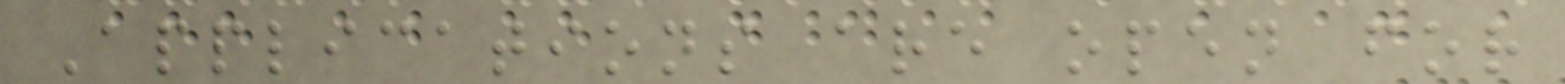Applications are open for
